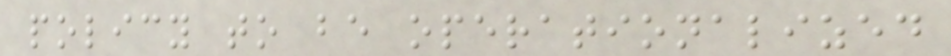policy to be operationalized
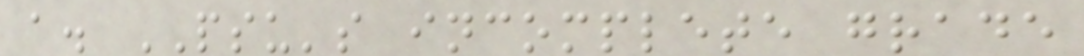a. PSU's incomplete grade
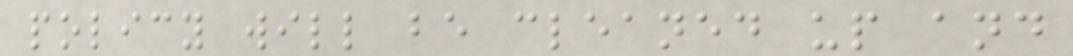policy will be cleaned up and
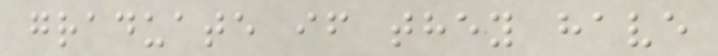graduate if they have
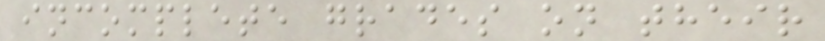incomplete grades on their
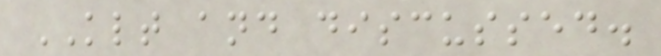KLT and discussed.
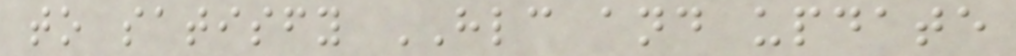to satisfy HLC and update
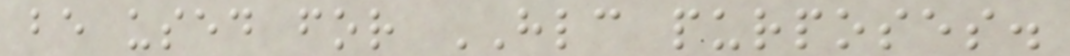be used for HLC purposes.
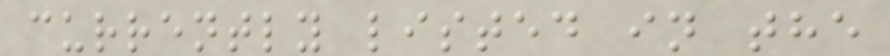currently listed in the
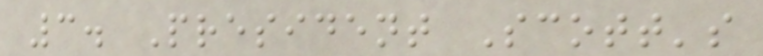3. President Scott's
